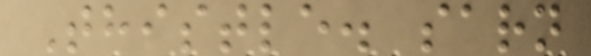Thistle. sarn
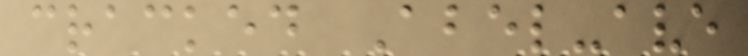cracked Abel-ave
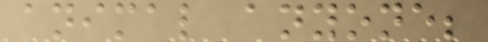animal anyone;
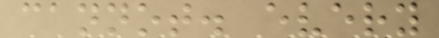cannot. every
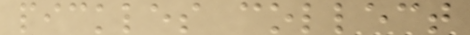pickles collect
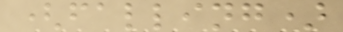(falling)
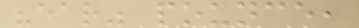"ear" pounce,
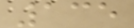135
